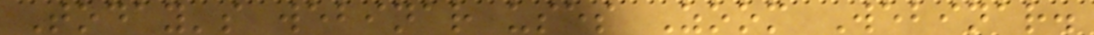Today's webinar uses Zoom Webinar.
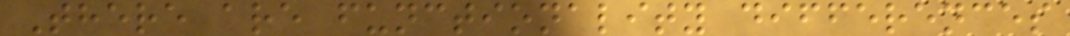There are functionality differences
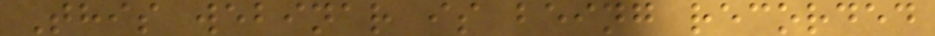This webinar is being recorded
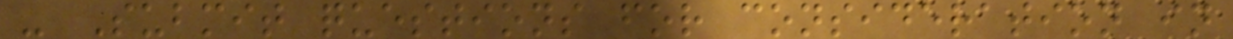- Submit questions for consideration in
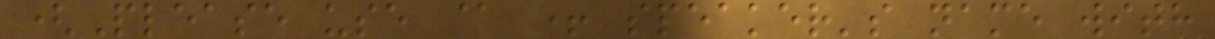(Please use @ + speaker's name with
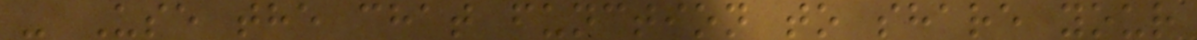- Use the chat function to share your
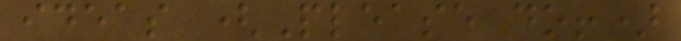ideas (Please do!)
